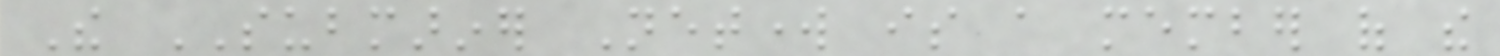The SUBMARINER Network is a member of the
